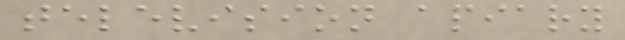television apiary
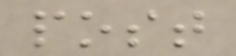post
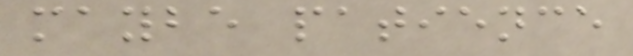maybe patience
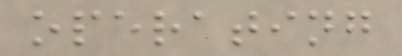operating
